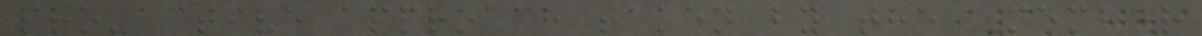pro-active approach taken by the Member
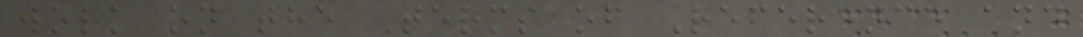work on the Terms of Reference and
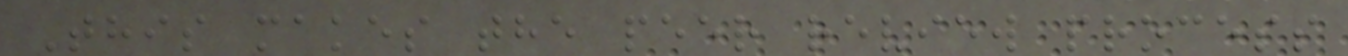This makes the peer review process
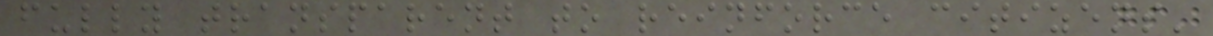fully transparent to reinforce citizens'
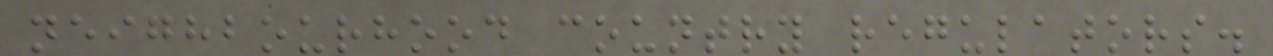neighbourhood country regulators.
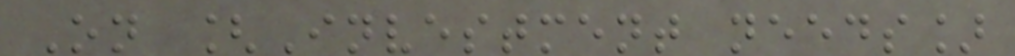On [Investment needs]
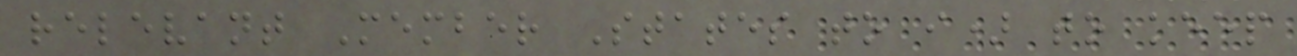relevant Member States to i) to keep
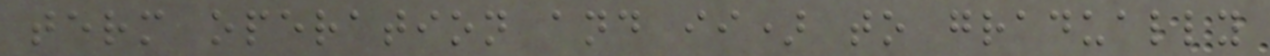term operation and ii) to gradually
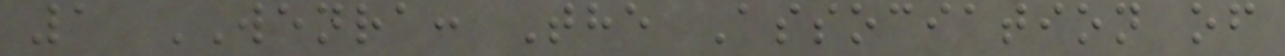1 WENRA: The Association of
